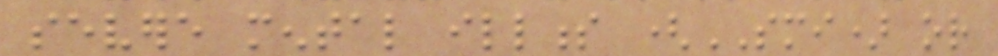severe mental illness (SMI) or
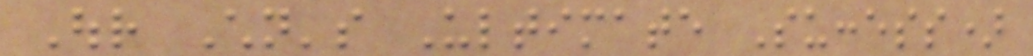Our Children's Ultimate Success)
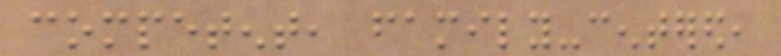competent, family-centered,
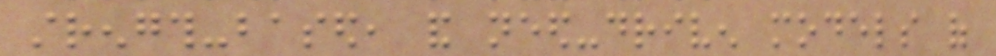strength-based, and need-driven models of
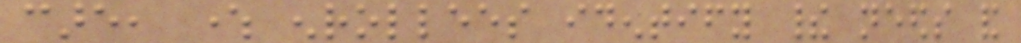care, where enrollees identify their needs and
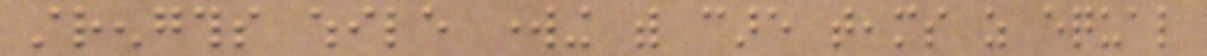strengths while working with care teams as equal
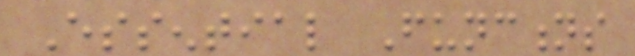Essential Functions
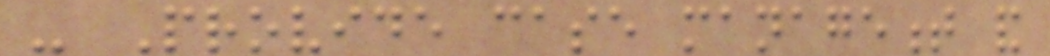- Provide case management and
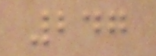247
